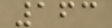163
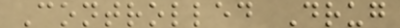Controlled Drug
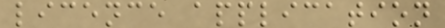licence application
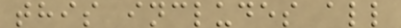this includes all
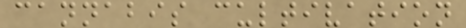cannabis cultivation
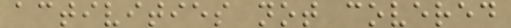activities not covered
